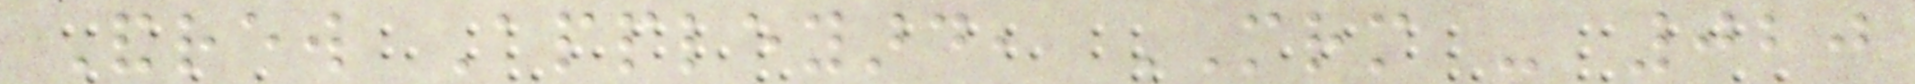Andrew Appleyard, MRM - 020
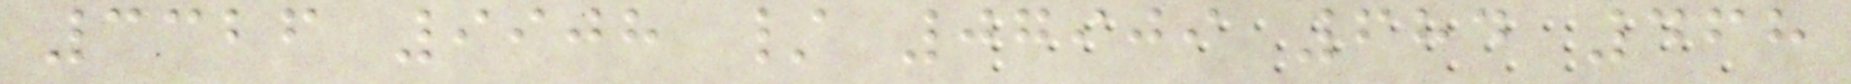3326 9908 / 07909 684 468
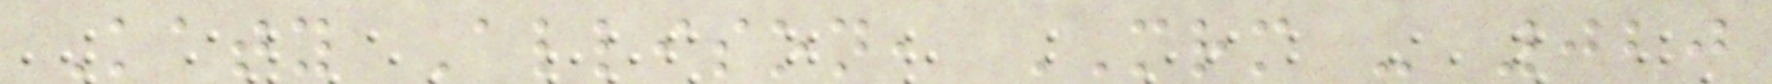Katy Allison, MRM - 020
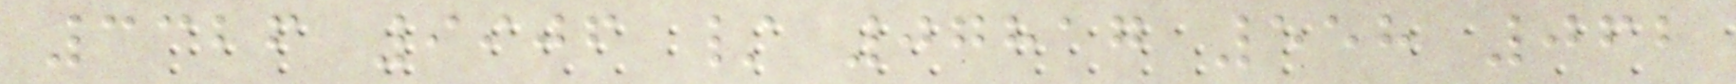3326 9906 / 07817 558 062
